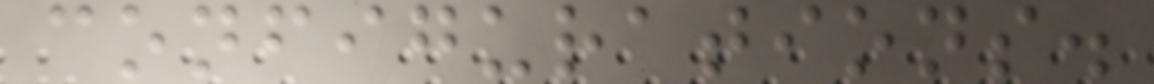configurations.
